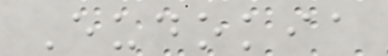Eudokia
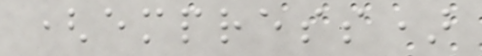(empress)
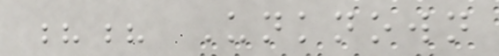?? Unknown
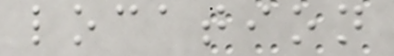location
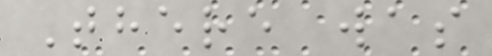There was
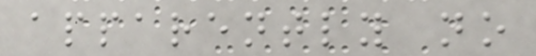apparently no
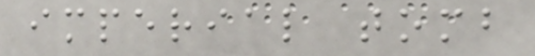imperial tomb
